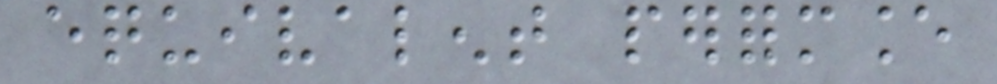equivalent performance
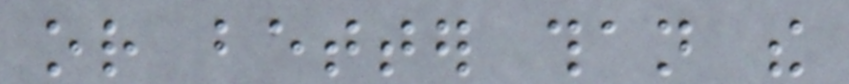or better than the
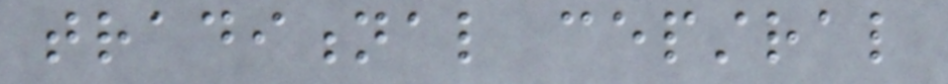traditional cepstral
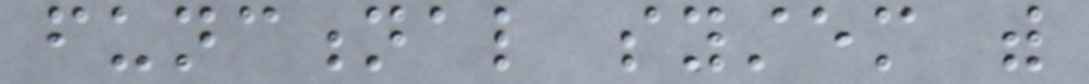functional system with
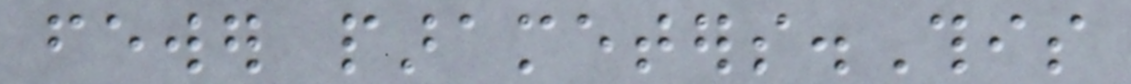fewer parameters.This
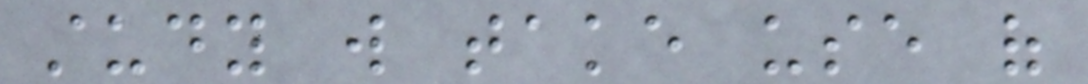study will take use of
